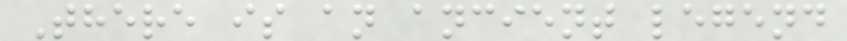There is an ancient legend
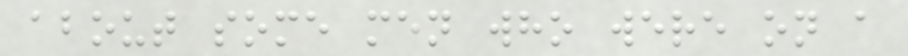about some men who were on a
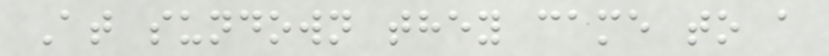At sundown they came to a
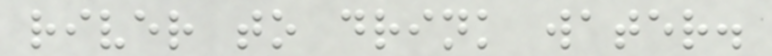river to drink water.
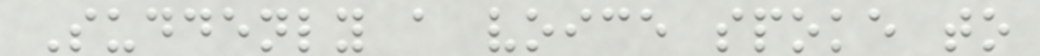Suddenly a voice spoke to
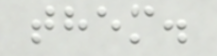them.
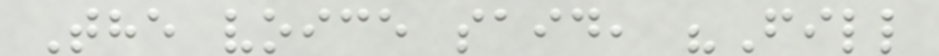The voice said, "Fill
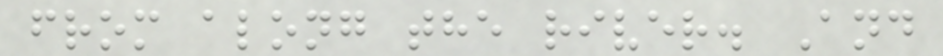from along the river. And
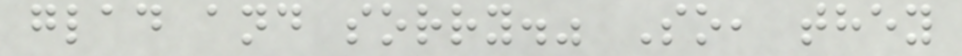glad and sorry." So, they
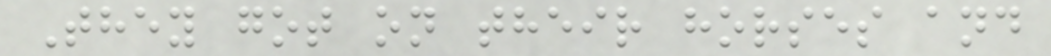They got on their horses and
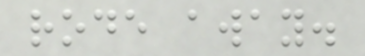rode away.
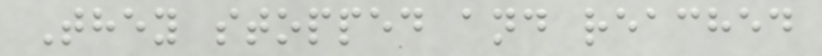They stopped and reached
